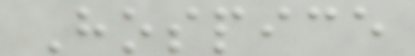Hospice
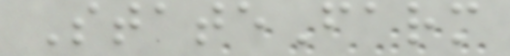StateFarm
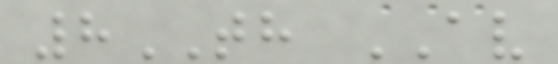8TH AV
